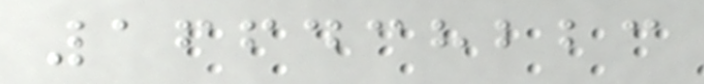166438223
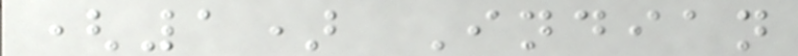(1) Indian
